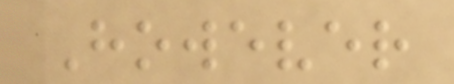However
